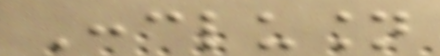Conclusion
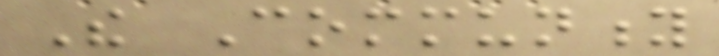The Community
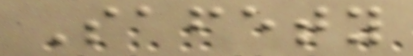Safety
